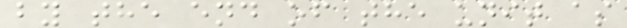by the end of the unit as
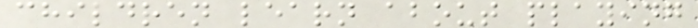children learn about playing
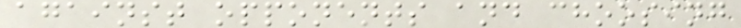against opponents and choosing
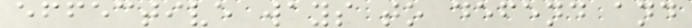effective ways to defend and
